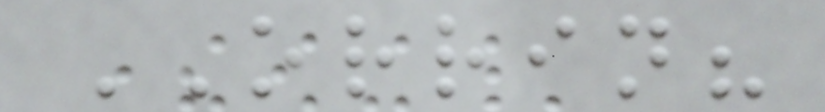ORRIN?
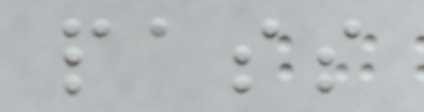pass
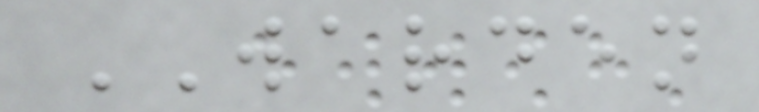WARDEN
